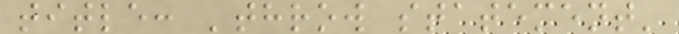title: 'throw statement'
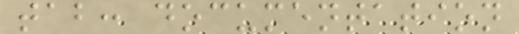tab: documentation
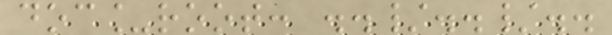doc_root: ../../..
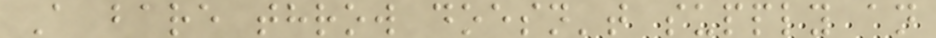A bare throw doesn't supply an
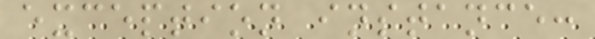exception instance:
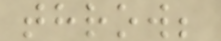throw;
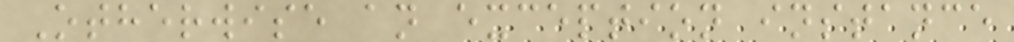Otherwise an exception instance
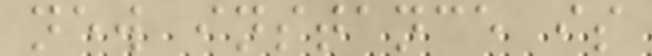new instance is
